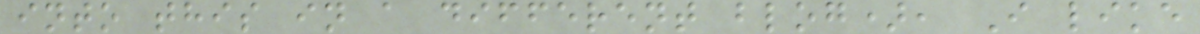into this in a different blog), I like
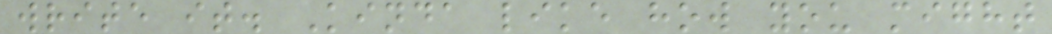write it. Kinda like how you might
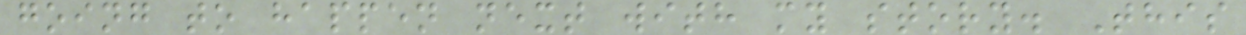going to happen next with my story. This
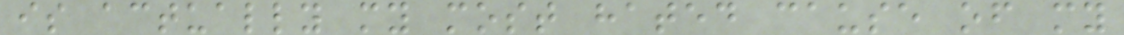is actually my most hated cause of my
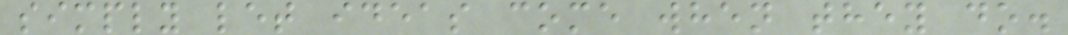simply let ideas come when they do.
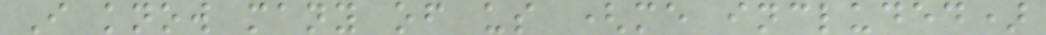I know many of us (me included)
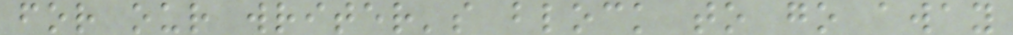for our writer's block to go away
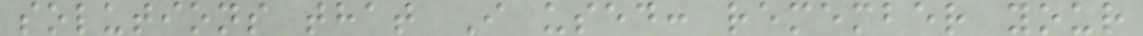solutions that I used: remember your
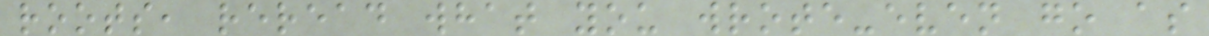roots, reread what you wrote-even go as
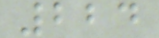224
